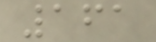161
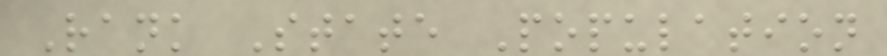Rank State Population
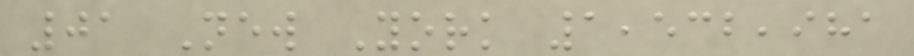01 New York 1,532,981
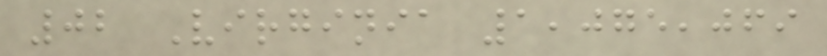02 Virginia 1,075,069
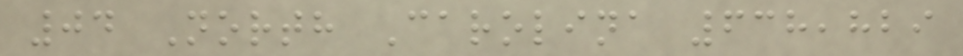04 North Carolina 638,829
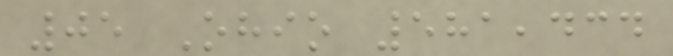05 Ohio 581,434
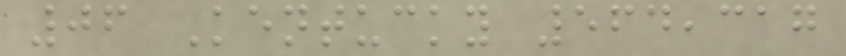06 Kentucky 564,317
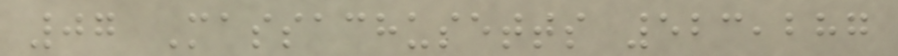07 Massachusetts 523,287
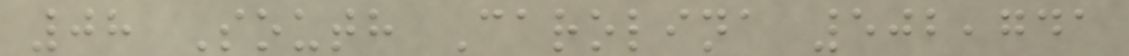08 South Carolina 502,741
